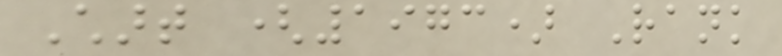Chart (1973) Rank
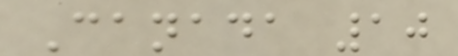Canada 10
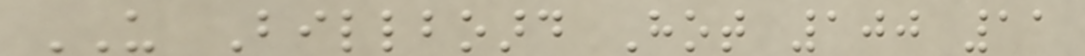US Billboard Hot 100 11
